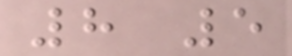8 5
